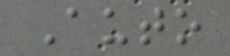Auto
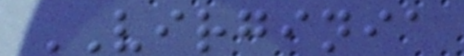VIRGINIA
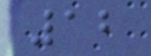12
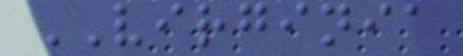VIRGINIA
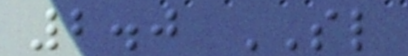2.0 SL
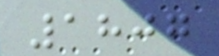1807
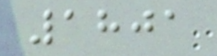1801
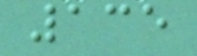135
